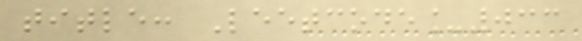title: Leetcode_033
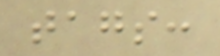tags:
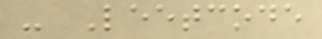- Leetcode
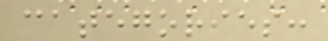categories:
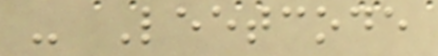- Leetcode
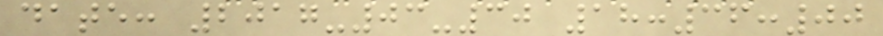date: 2017-03-30 18:36:00
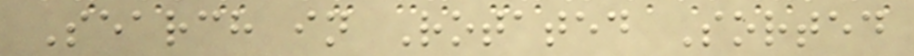Search in Rotated Sorted
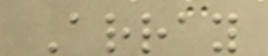Array
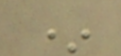*
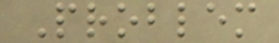Problem
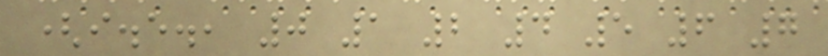(i.e., 0 1 2 4 5 6 7
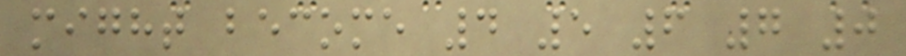might become 4 5 6 7 0
